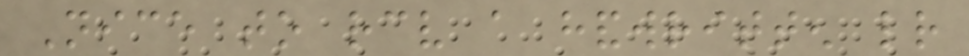Nice to receive a handwritten letter
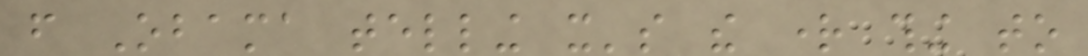from Obama telling it's the right thing to
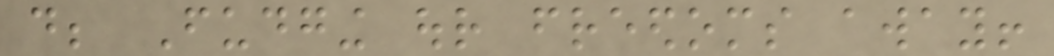do; Fudging our freedoms away!
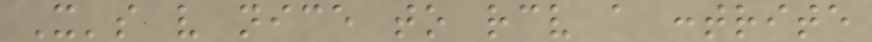It's very nice to receive a contrite
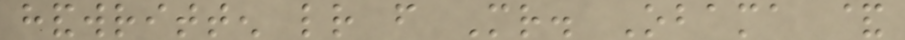handwritten letter from Mr. Obama &
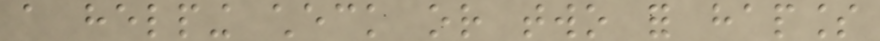a helping check or two for hapless
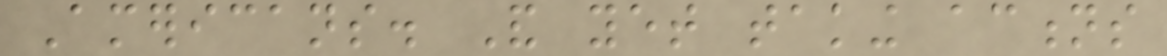Americans. And yet taking actions
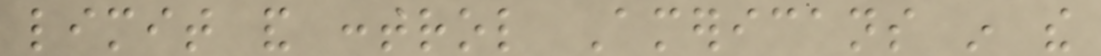limit and control Americans in the
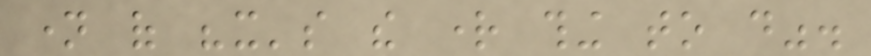name of "it's the right thing to do".
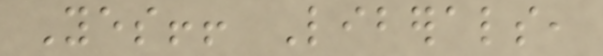Yes!! Liberals,
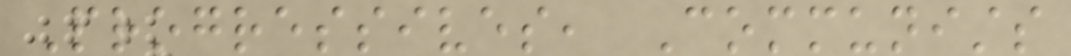Progressives, Communists
